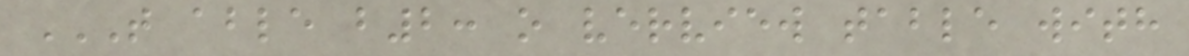T ABLE B2: O VERVIEW TABLE WITH
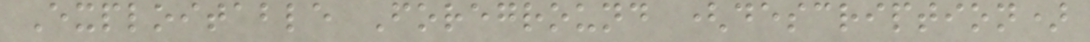Exploitable Foreground (description)
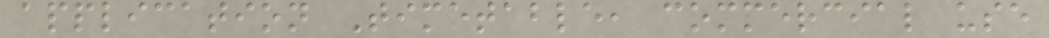application Timetable, commercial use
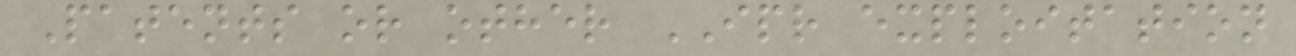Patents or other IPR exploitation
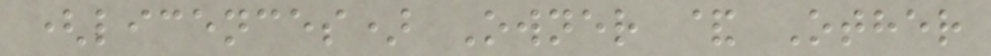(licences) Owner & Other
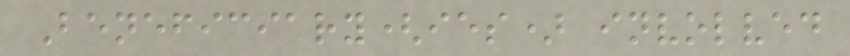Beneficiary(ies) involved
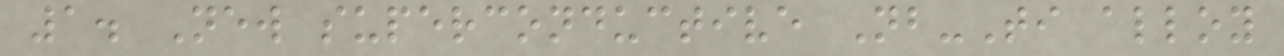1. New superconductive Nb-Ti alloy
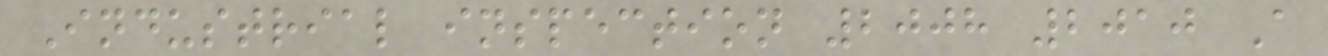Industrial inspection 2008 2010 A
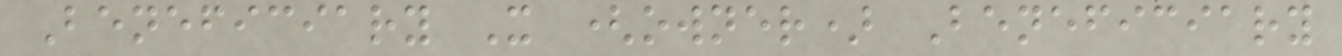Beneficiary X (owner) Beneficiary
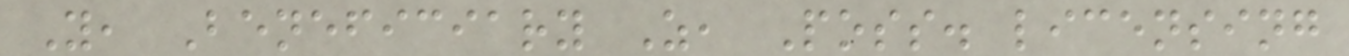Y, Beneficiary Z, Poss. licensing
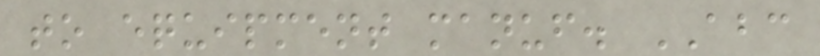to equipment manuf. ABC
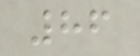86
